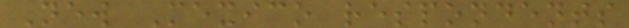New Mexico respondents
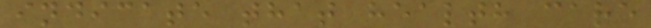indicate that health care
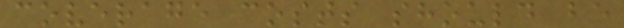coverage costs should be
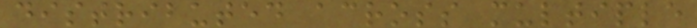distributed across multiple
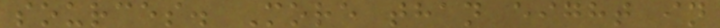sources. More than eight in
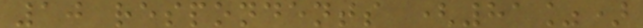10 respondents (81%)
